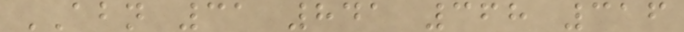ABN 31 841 368 316
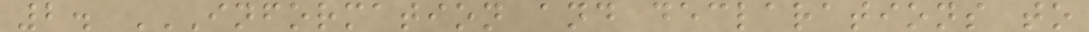2. INFORMATION AND DECLARATIONS TO
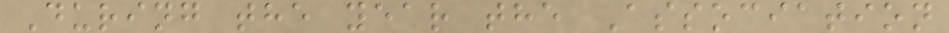During the year the Association
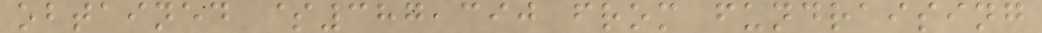obtained $387,390 from fundraising
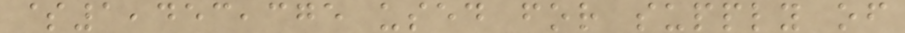$1,453,375 used for supply of
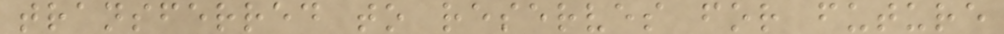transferred to reserves for future
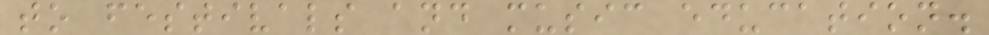to festivals and music education.
